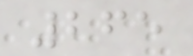265
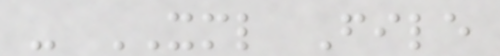- XML File
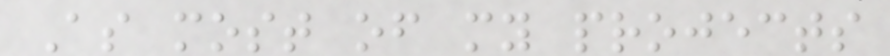As most of my projects
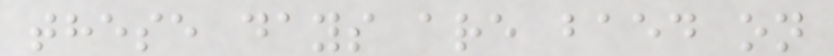these days are baed on
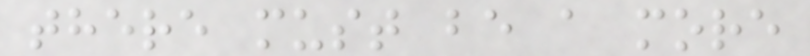there must be a more
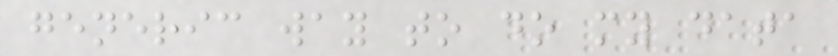generic way to do my data
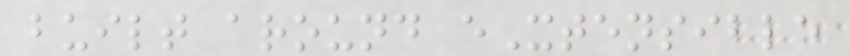built around eXtensible
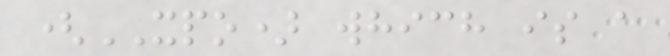(XPO) which is a
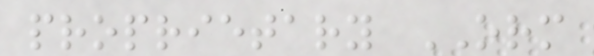proprietary ORM
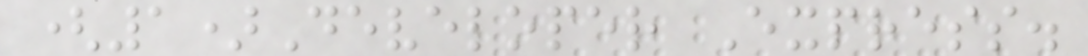(1)Developer Express.
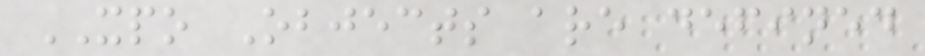XPO Objects are defined
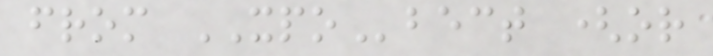from XPObect (or
